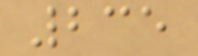235
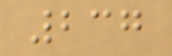237
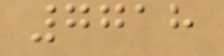7718
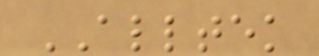ALLTEK
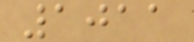1011
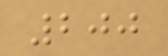200
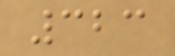323
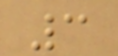3
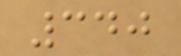340
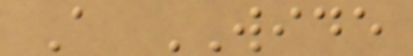A WIDE
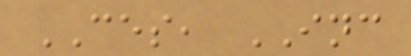CES, INC
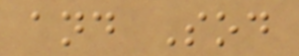and Sod
